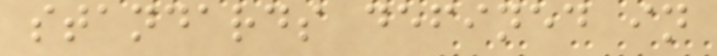standards defined in
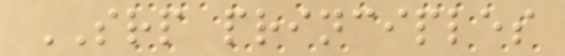SRP principles
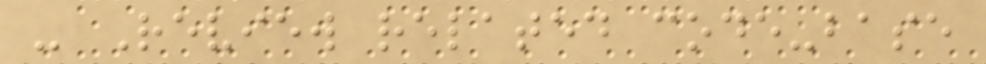- Review related code-base
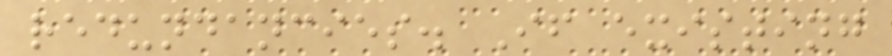redundancies. If existing
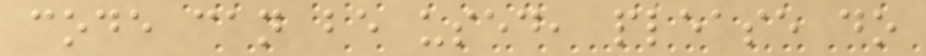code can be used, please do
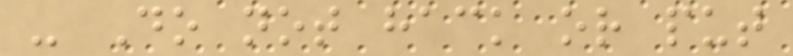- Do not hack or put
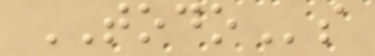TODOs
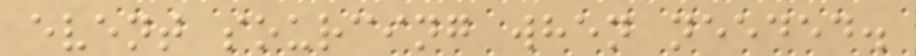event sourcing when needed.
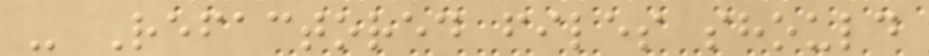- Refactored files should
